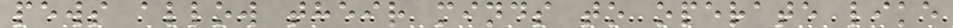pews allow their minds to operate like
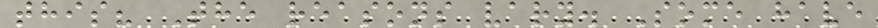this? The reasons vary. Some have
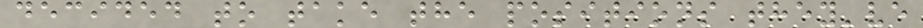decided to take the positions they've
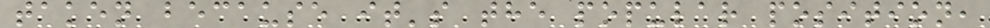taken because it's the popular position,
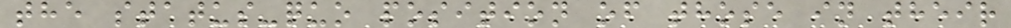the status-quo position of those in their
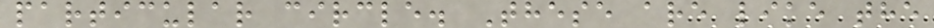particular circle. These are like the
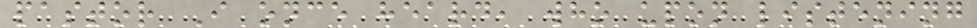pastor I once heard, who upon listening
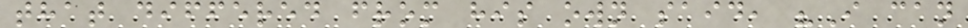that differed from his own said, "I can
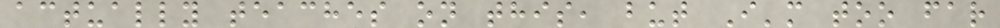actually teaches on this, but I'm too far
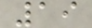19
